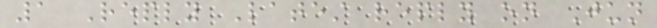1 Reply Latest reply on Jun
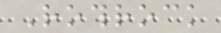Rothrock
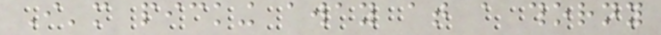I'm picking away at a thorny
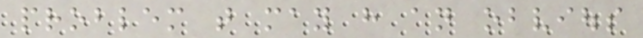problem that may have an obvious
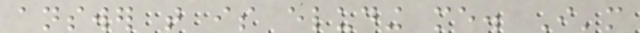answer that is eluding me. I'm
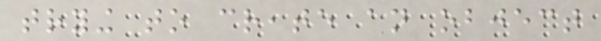trying to create an object
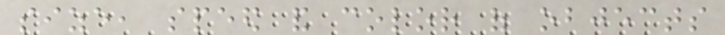size, speed and color of objects
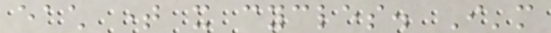each time it cycles. I'm
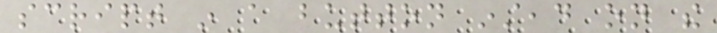script in a button instead on the
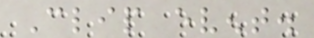Clip event.
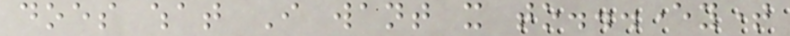does what I want it to...everytime
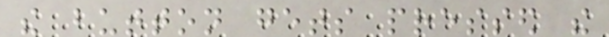the button gets pressed the
